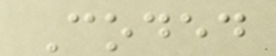Coded
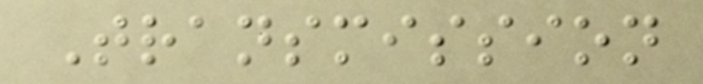Transmission
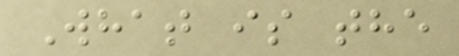What is the
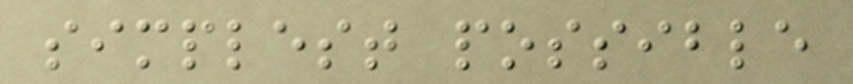simplest possible
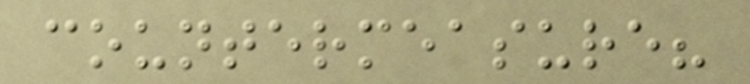countermeasure?
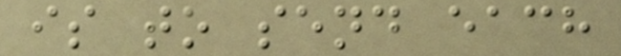is to send each
